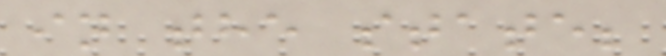in the state;
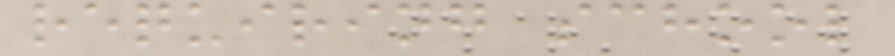requiring school
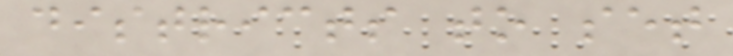districts to set
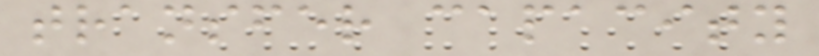transfer capacity
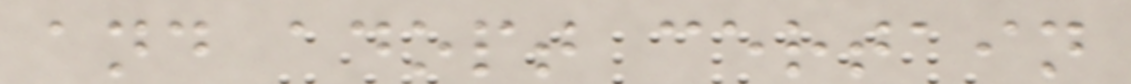and adopt certain
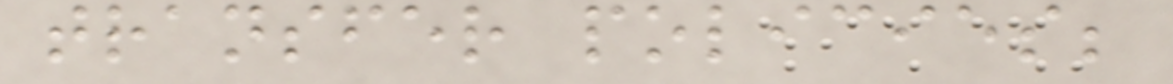transfer policies;
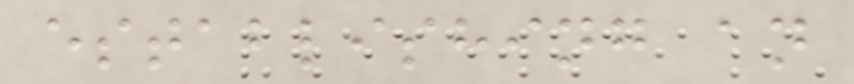establishing an
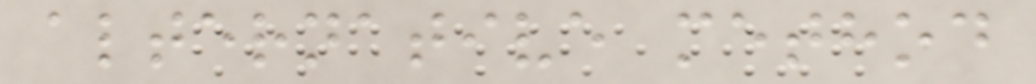alternative method
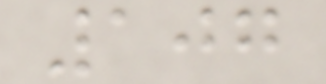107
